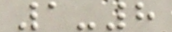1-8
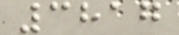3817
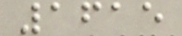1615
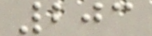203
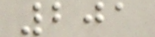201
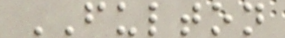FULTON
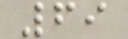69
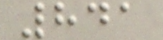841
